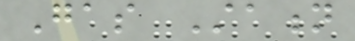Gas Station
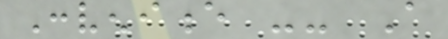Convenience -- A
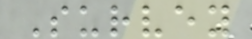Survey
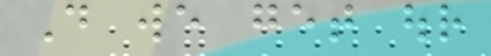Do we get our
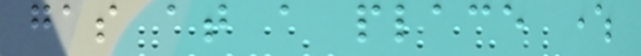gas at a place where
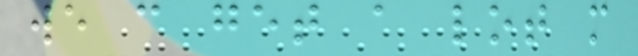we can get a lot more
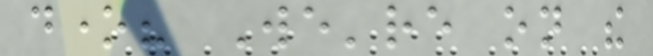done? We're on the
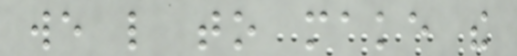we like to make the
